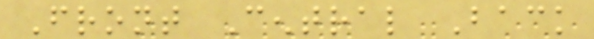Front Central Back
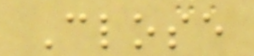Close
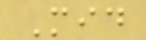Mid
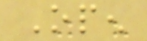Open
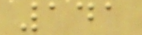141
